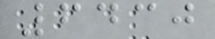6430
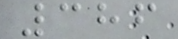386
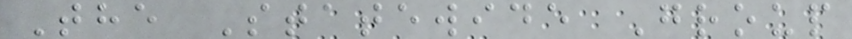The Statewide Group
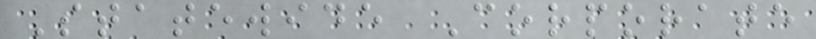Statewide Corporate
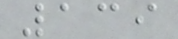139
